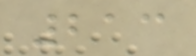213
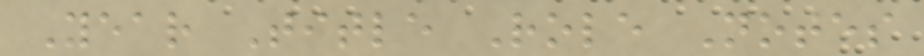Year Title Role Notes
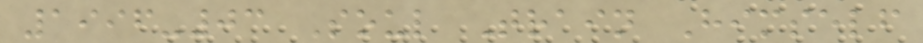1996-03 Soul Train Himself
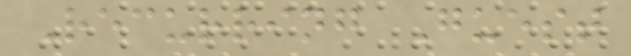Recurring Guest
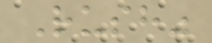Rush"
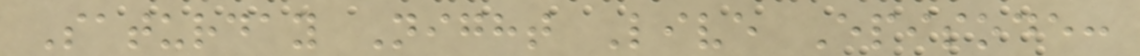Saturday Night Live Episode:
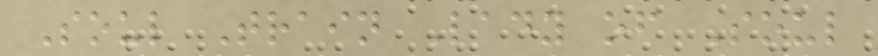Soul Train Lady of Soul
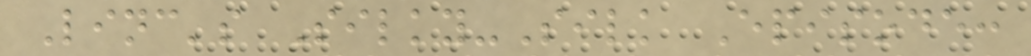Linc's Silky-Silk Episode:
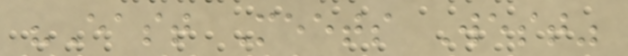"East Meets West"
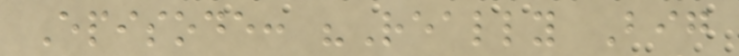Episode: "Really Big
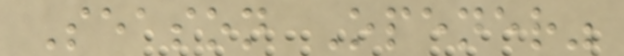Season Opener"
